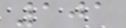101
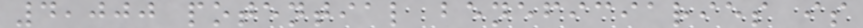4,000 potential beneficiaries is
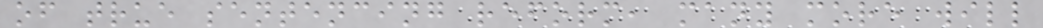of true sentencing reform, many more will
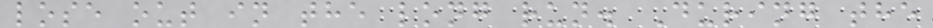lose out in the long run. During the
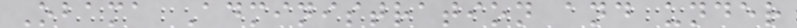Obama Administration and under
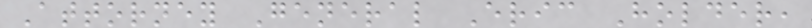Attorney General Eric Holder,
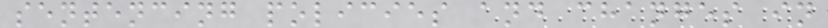sentencing policies and changes in
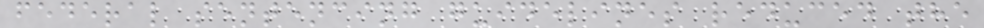federal sentencing guidelines reduced the
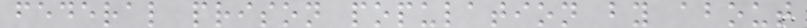federal prison population by about
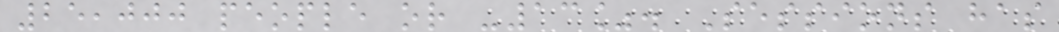25,000 people or -13%. Sessions has
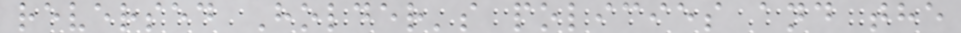reversed Holder's policies and the
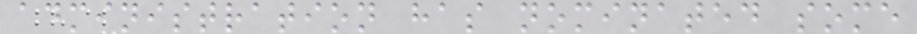administration has nominated some
